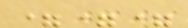===
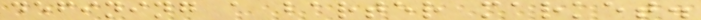defining a barter market.
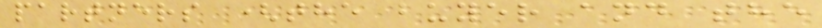partners (the buyer and the
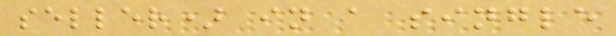seller) in a single
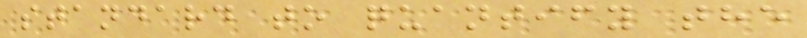standard to quantify the
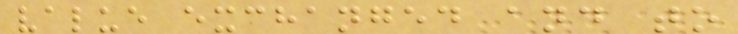value exchanged and to
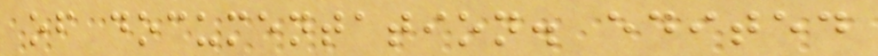of documentation. edited
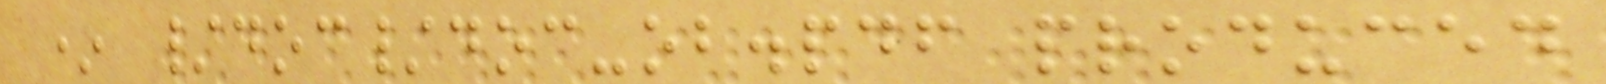* /doc/doc-ob.pdf produced
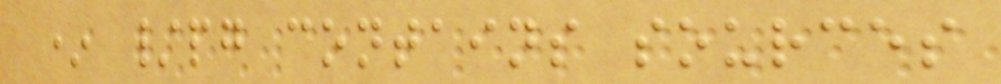* /pg contains sources
